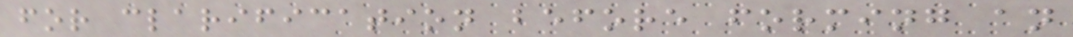for clarification before forming an
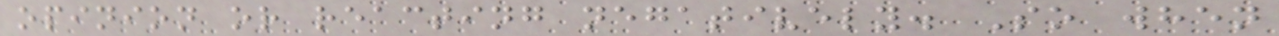opinion or reacting negatively. So when
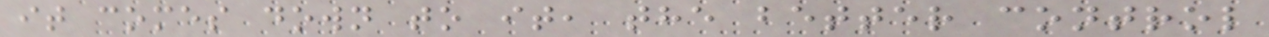it comes down to it, the better control
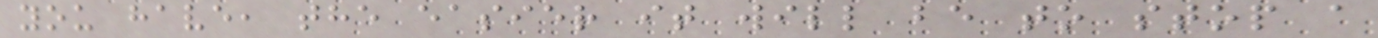you have, the easier it will be to stop a
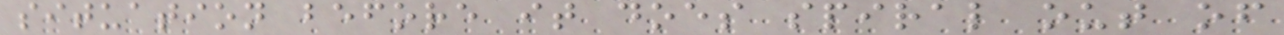situation before it does spiral out of
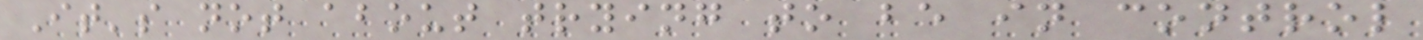It's not about trying to be in control
